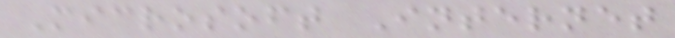Microsoft Internet
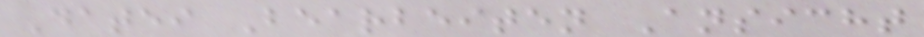Datei Bearbeiten Ansicht
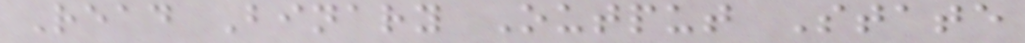Read Binary Output State
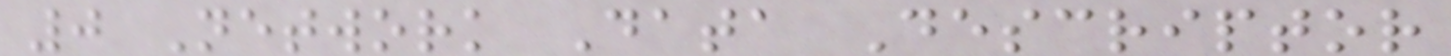0 Network Data Descriptor
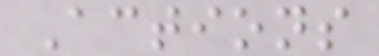Actions
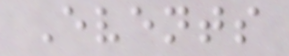Events
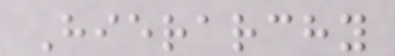Hierarchy
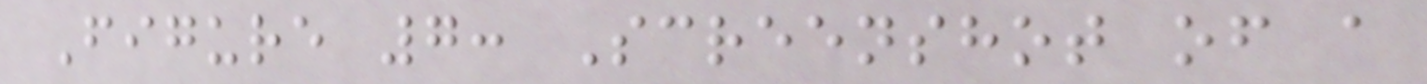Figure 7: Screenshot of a
